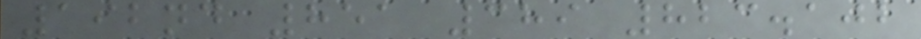192nd 851 389 823.102
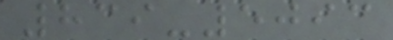839-5093
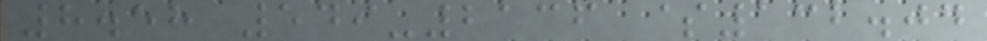8.58 549-2136 $132.04
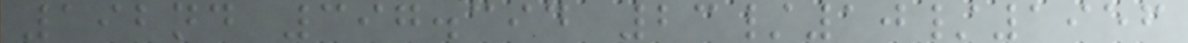192nd 397.394 23/10/1956
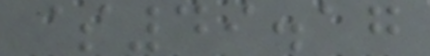$49.17
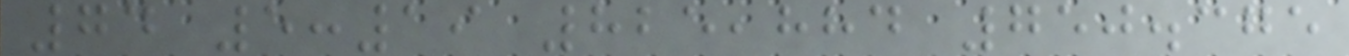74 5:19 825,884 750.375
